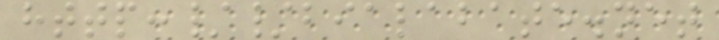http://bialabate.net
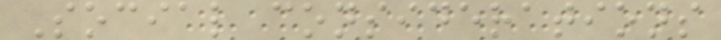Social considerations
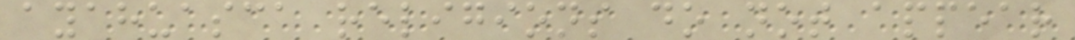ayahuasca religions do not appear
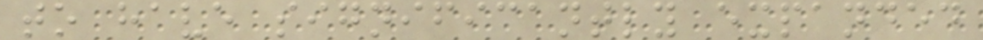to have significantly expanded
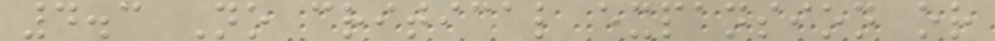4.3 No critical expansion or
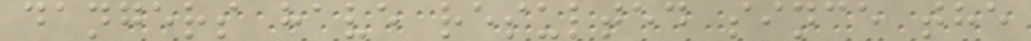dangers have resulted since the
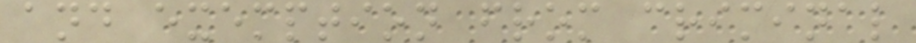and exemption from criminal
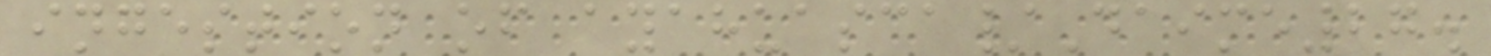ingestion of ayahuasca/Daime27.
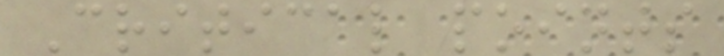Critical points
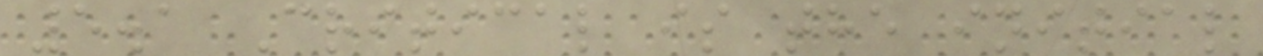5.1 Critical is the initial
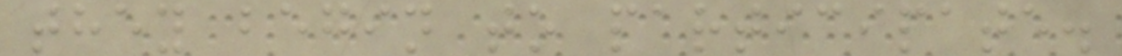they begin to participate.
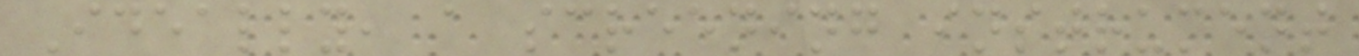Ideally, a screening instrument
